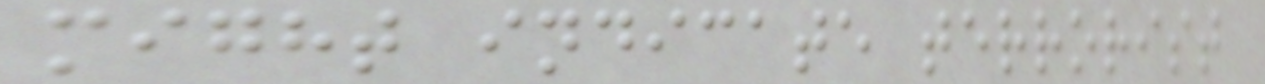might indicate terrorist
